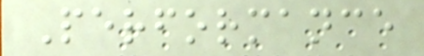Performance
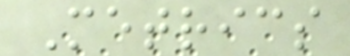Metrics
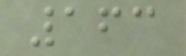163
